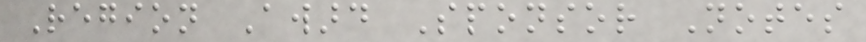Region Award Sponsor Notes
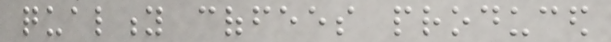quality coffees produced
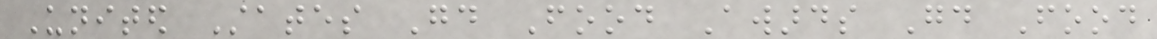United States Good Food Awards Good Food
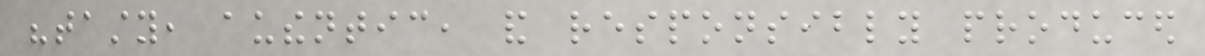"tasty, authentic, and responsibly produced
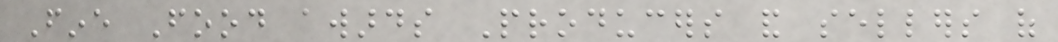Fine Food awards Producers and sellers of
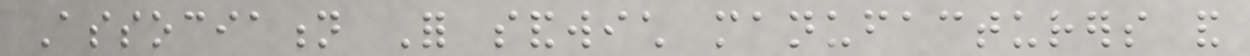Association For sandwich manufacturers and
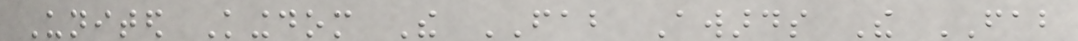United Kingdom The FAB Awards The FAB
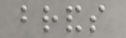brands
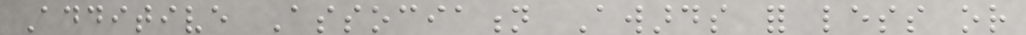Additive Association Awards for less or
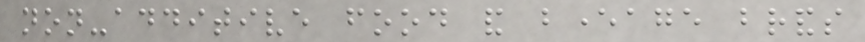non-additive food and beverage brands
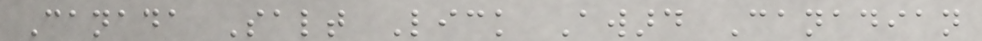Canada Salt Lick Award Canadian
